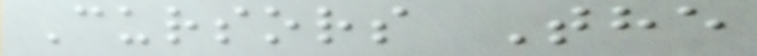Cursors The
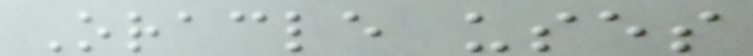Oracle uses
